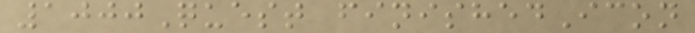1000Quest finishedIcon
